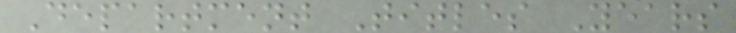Department Titles Years
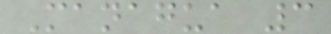Managua 3
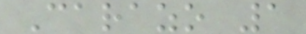Carazo 1
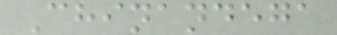Chinandega
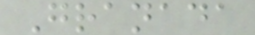Granada
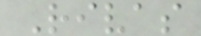Rivas
